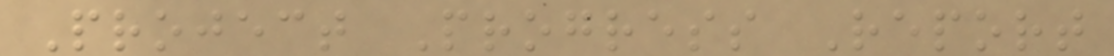Project Progress Report
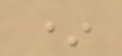*
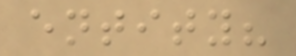entity?
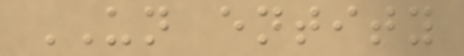UN entity
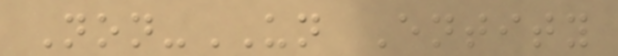Non-UN Entity
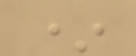*
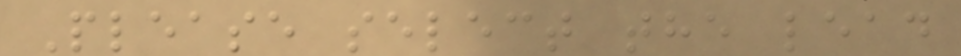Please select the lead
